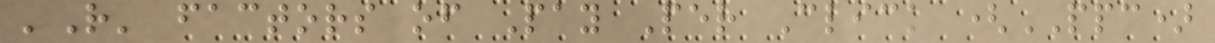'R' factors of Pay Per Click (PPC)
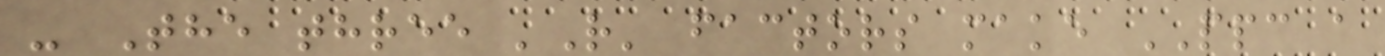- The three 'R' factors make PPC a
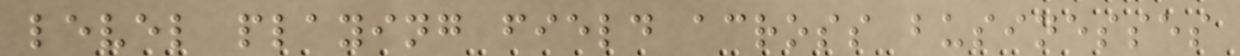level playing field across businesses
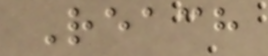Reach
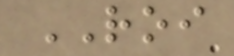ROI
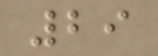29
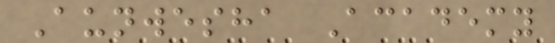Aunwesha Academy
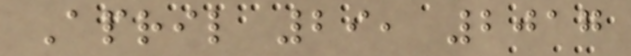April 29, 2017
